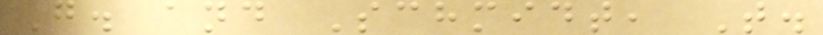G. and Schmidt, T.
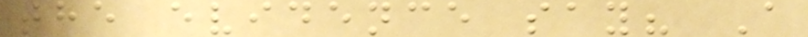the evidence say? A
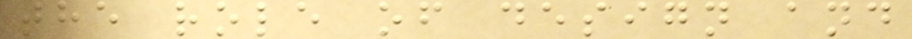the role of design and
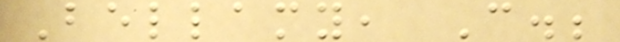Bellamy, C.;
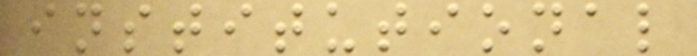institutional
